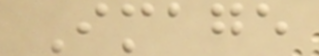Image
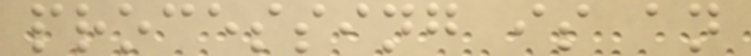processing is an
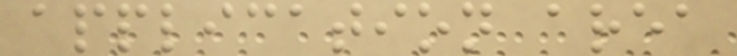application area
